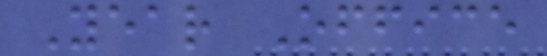Year Office
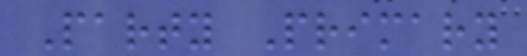Party Primary
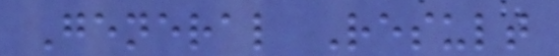General Result
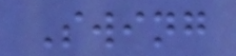Swing
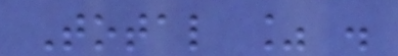Total % .
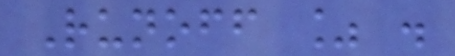Runoff % .
